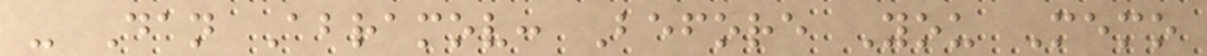- Dan Abramov: Before You Memo
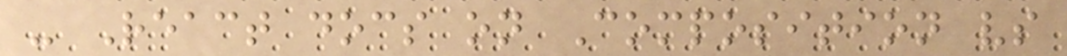- React docs on Composition vs
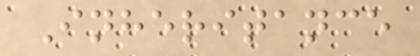Inheritance
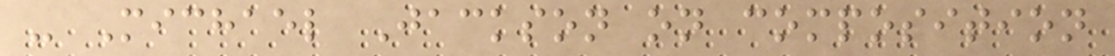- Michael Jackson on composition
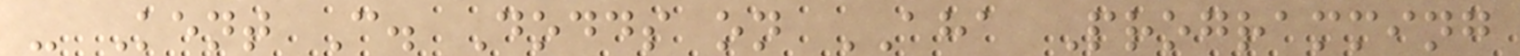- Kent C. Dodds on AHA Programming
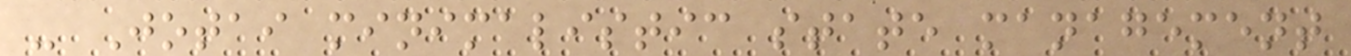- Jotai minimalistic state management
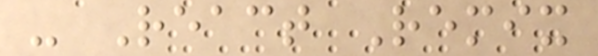- React Remix
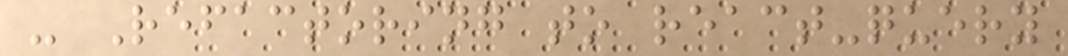- Refactoring to react-query
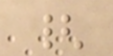{
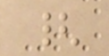{
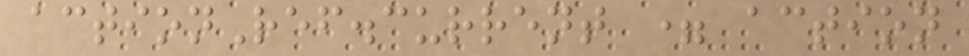actionRef.current = action
